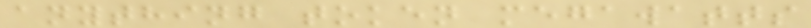anything token megawatts
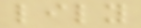lily
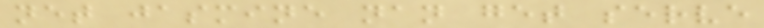net jasmine nan get serve
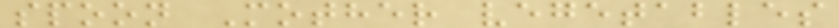spoon Mother vegetables
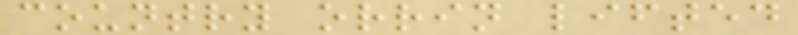country orrin lifted
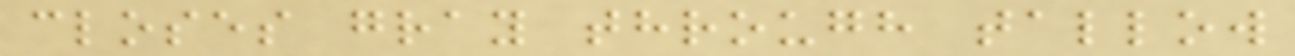closes gray through tallow
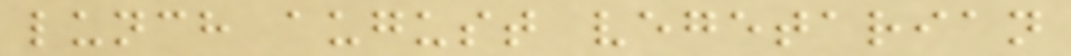lunch august vegetarian
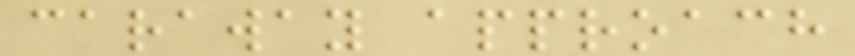caraway approach
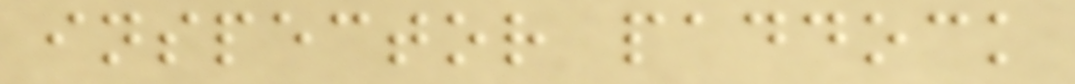inspector paddock
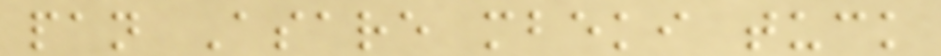pan Asare mbeki tuck
